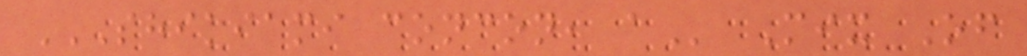SHIKIAMI CONCON, A Mix Of
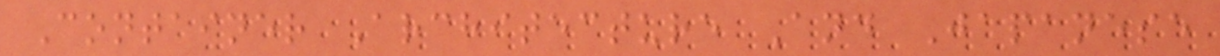Container Architecture And Japanese
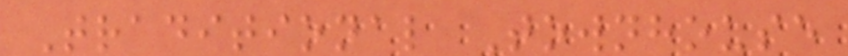Traditional Townhouse
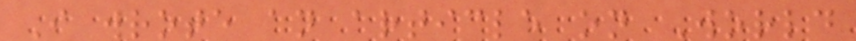I wrote an article on World
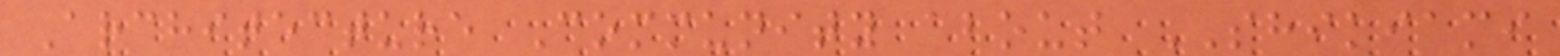Architecture Community about SHIKIAMI
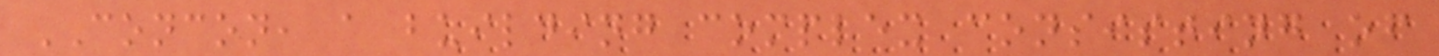CONCON, a building complex consisting of
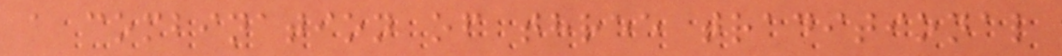a combination of three traditional
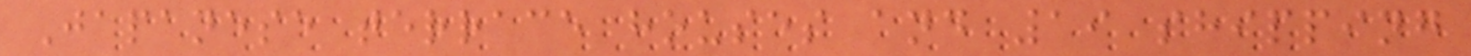Japanese terrace houses and 19 shipping
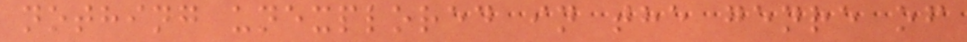nothing unexplored in the genre of
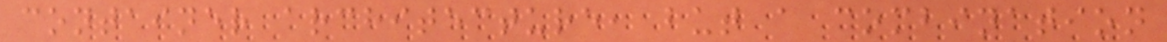container architecture, but a combination
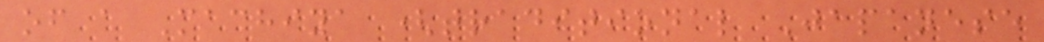of a Machiya (traditional Japanese
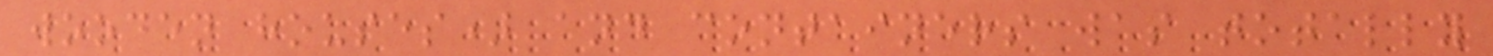wooden houses) and containers was totally
